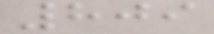809
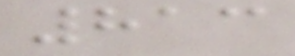813
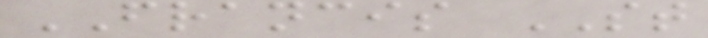FRANCIS ST
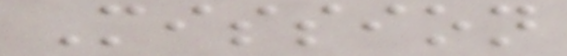Mission
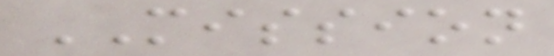MISSION
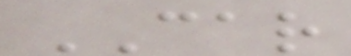CAR
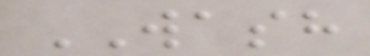WASH
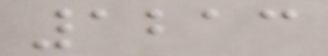1213
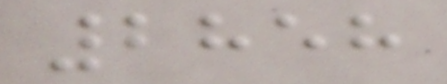2858
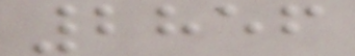2856
